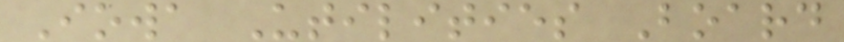Iowa Utilities Board
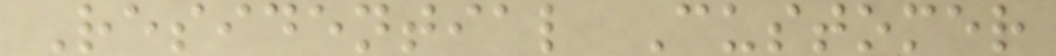Residential Customer
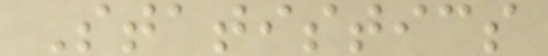Statistics
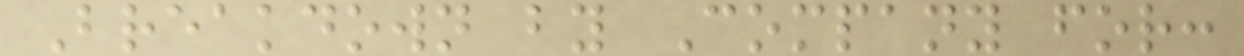Breakdown by Company for:
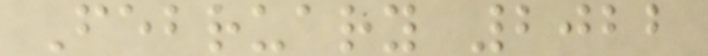February 2022
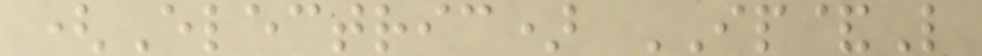(Electric) IP&L
